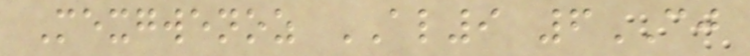Mexgwenoz AL9 6CJ
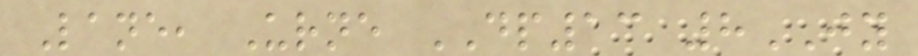Lane, Urne DP13 8JY
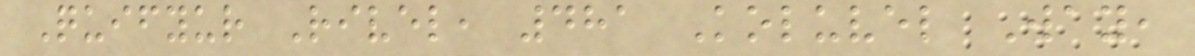Quifyur Rivel, 481 Koluvel Way,
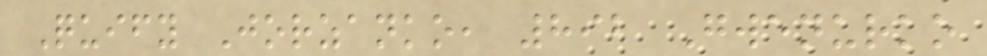Quify Jorzanko, 892 Gwenurko
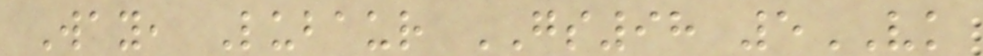Way, Lubaur GS98 5VK
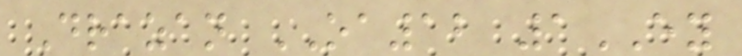Drazan OA12 1EY
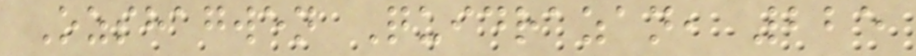Ozshagwen Quidrazan, 225
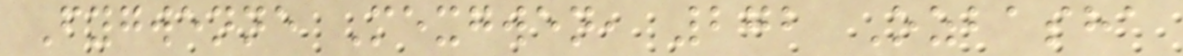Fygwenne Mexgwen, 272 Ozbasha
